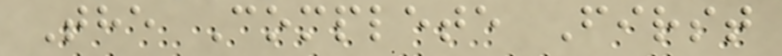The Complete First
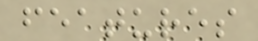features
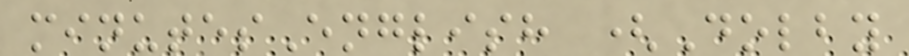minutesEnglish (Dolby
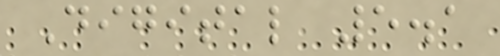Digital 5.1
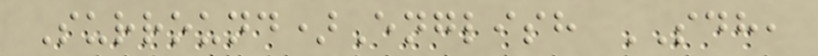Surround)English SDH,
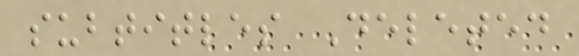subtitles Deleted
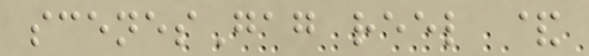scenesGag reel &
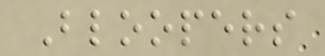Bloopers
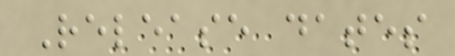Release dates
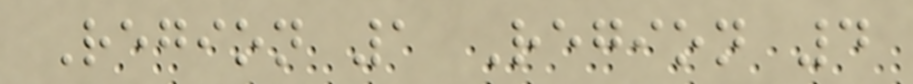Region 1 Region 4
